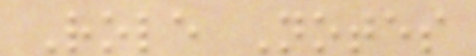Role Notes
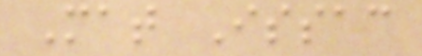Mat Issac
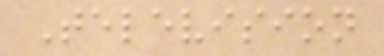Television
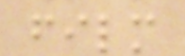film
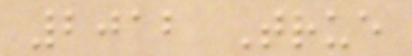2012 True
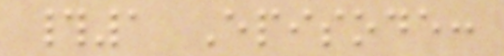#1 Episode:
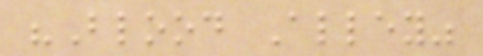"Blood Alley"
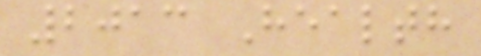2013 Health
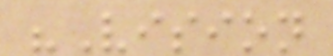"Vision
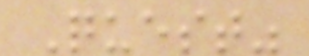Quest"
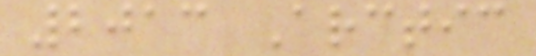2013 Arctic
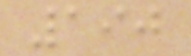190
